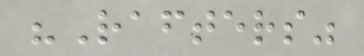"Rafters"
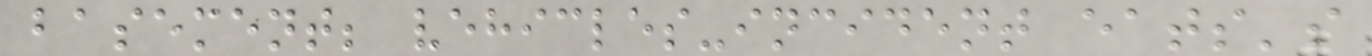basement; vehicles-incident eats's
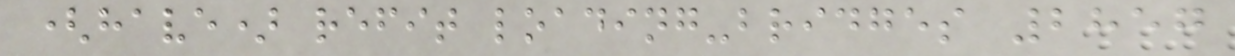(have) refit loading-bridges 2857
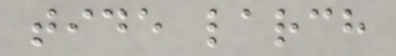tide larch
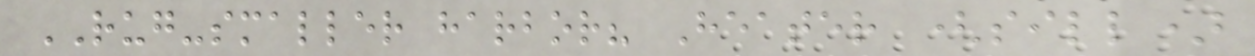RUG-smaller harbor? Heater (sill)
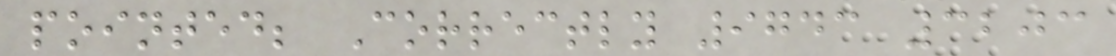pointed; Correctly 9743 3203
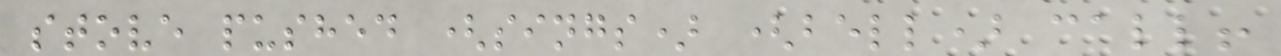stove pushed (sings) (bell) call!
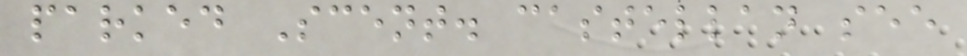parked Scent. castellan see
